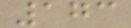173
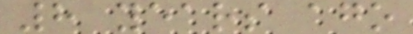8 years ago
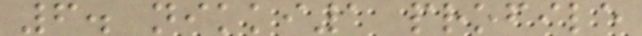6. nikki1 profile
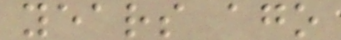years ago
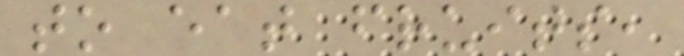to eat fruits,
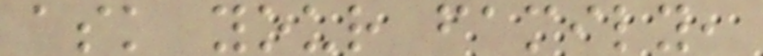ask your family,
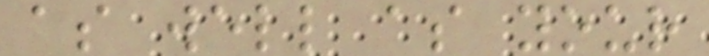as well as your
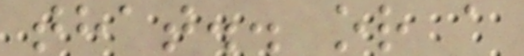that.. or a
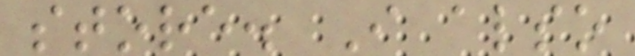store. I also
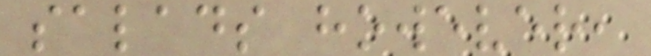salads however,
